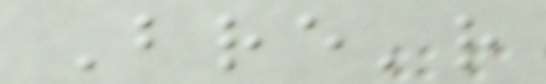Bre'r
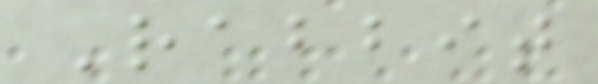Rabbit
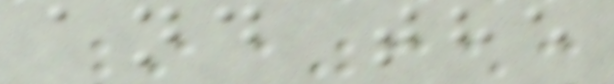and the
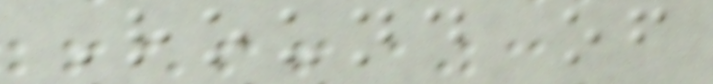Round of
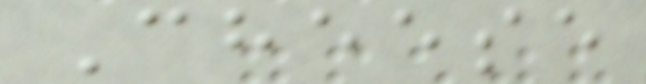Cheese
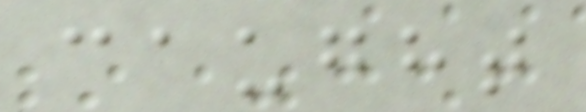caught
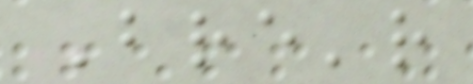Bre'r
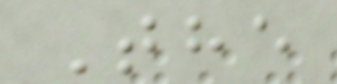The
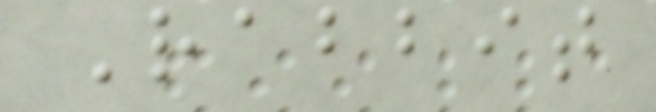Rabbit
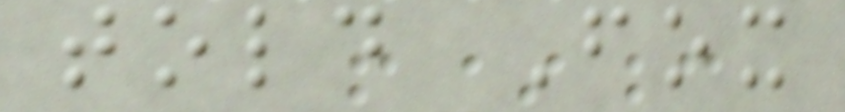told Fox
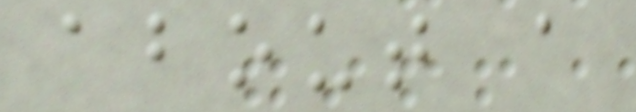about a
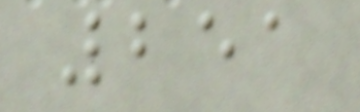251
